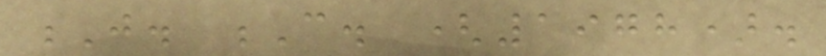J. C. (1978).
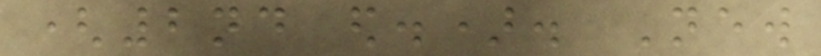(2nd ed.). New
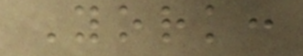York:
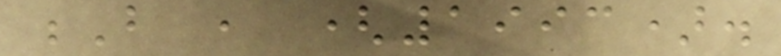B , (1993).
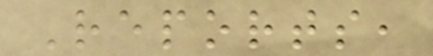Reports,
